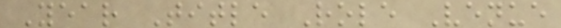Year Title Role Venue
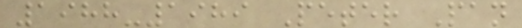1988-1989 Peter Pan
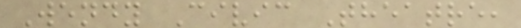Wendy Civic Theatre,
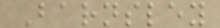Barnsley
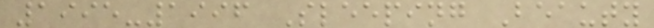1995-1996 Sleeping Beauty
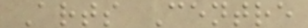Arts Centre
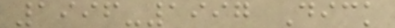1996-1997 Dick
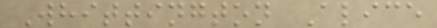Whittington Alice
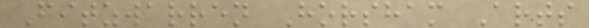Fitzwarren Horsham Arts
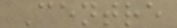Centre
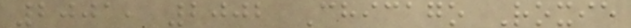2001, 2002 Chicago Roxie
